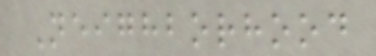Neighborhood
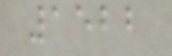1522
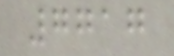7717
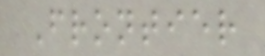Frontier
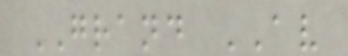GRAND AV
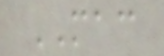MAC
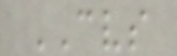CVS
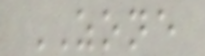ZONE
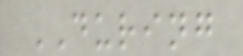DURING
